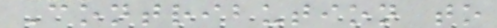Contribution to
